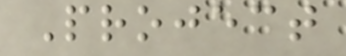Project
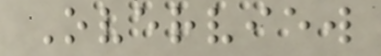Overview
